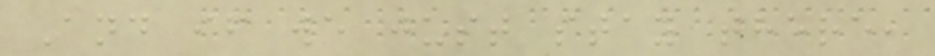And if we just stay there,
